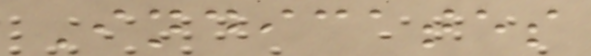Indicates
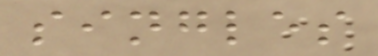singles
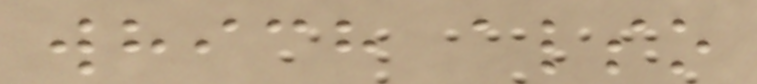which also
